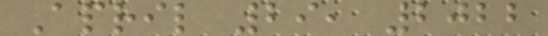April 29, 2022
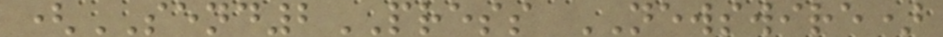(SEND2PRESS NEWSWIRE)
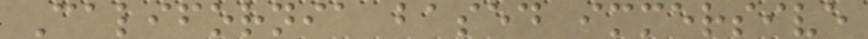California based immersive
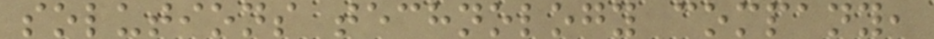solutions technology company,
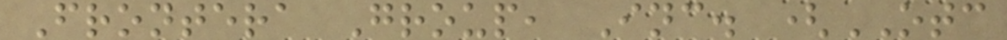Frontera Group, Inc. (OTC
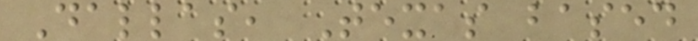Dallas, Texas based
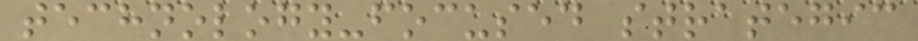technology-focused strategic
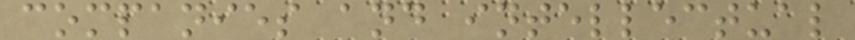companies and intellectual
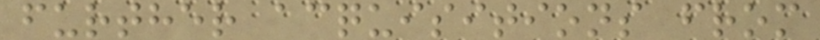further acquisitions from
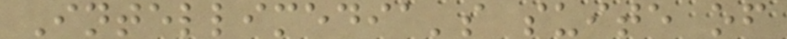Intellimedia's suite of
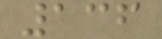136
